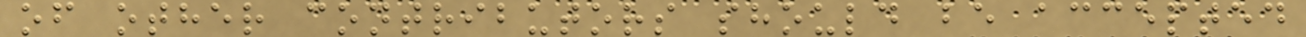of other contributors should be accepted
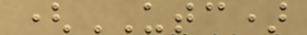(UTC)
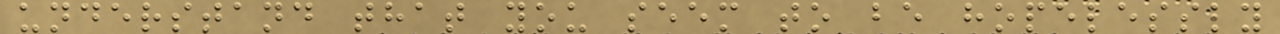understand that you seem to be hopelessly
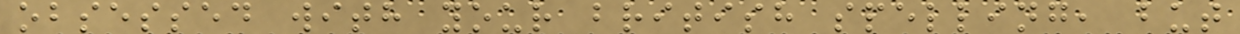obsessed with your british spelling, but
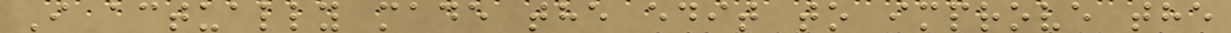I actually made the edit to improve the
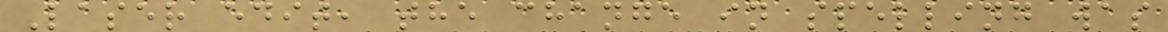Laser edit, the change in spelling was
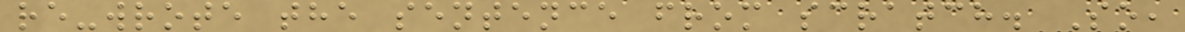re-wrote the sentence from scratch. So,
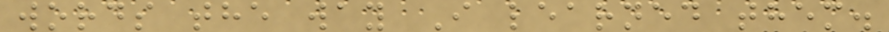words the way I learned them.
